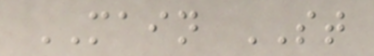MAIN ST
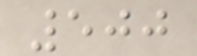500
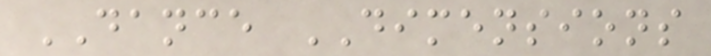DANCE DIMENSIONS
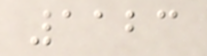1123
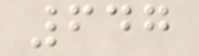647
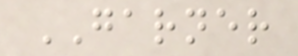GARNER
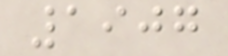1907
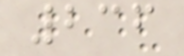236
